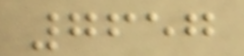7657
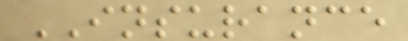INSURANCE
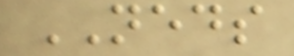NEDS
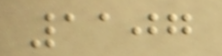1107
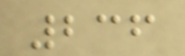236
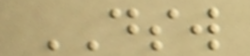DSW
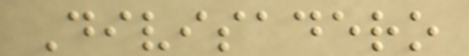Divisadero
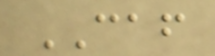CAF
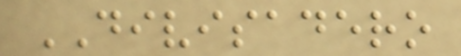DIVISADERO
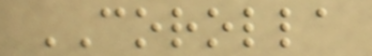COROLLA
